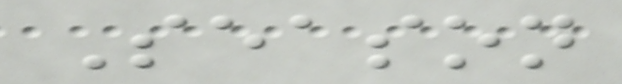Season
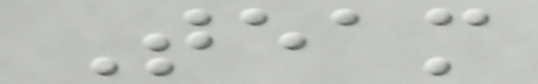Team
